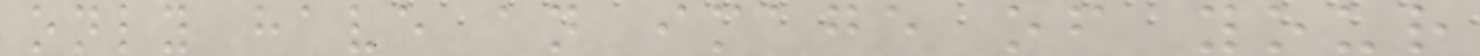only have an image of your
